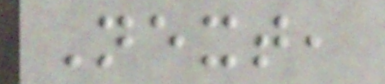Next,
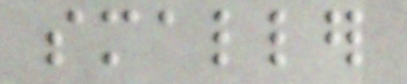smaller
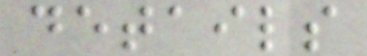details
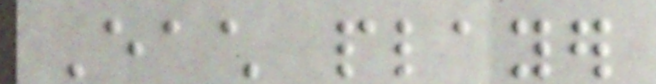Each player
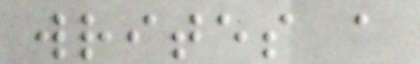writes a
